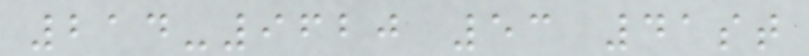214-9620 53 41st
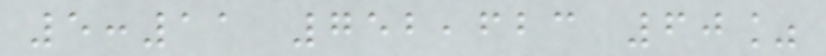5:11 752,623 60%
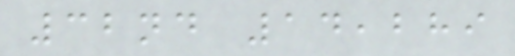32nd 14,289
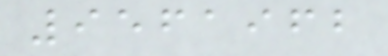9561962
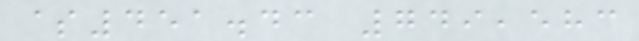$451.43 749,583
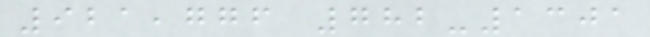921,776 782-1301
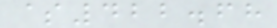$422.68
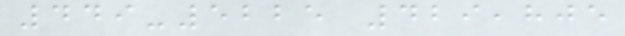449-5225 429,805
